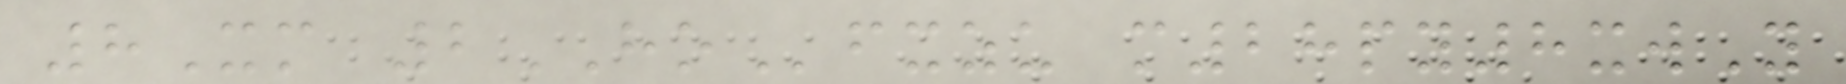8Xm 2HOfxzu m28py8xwY
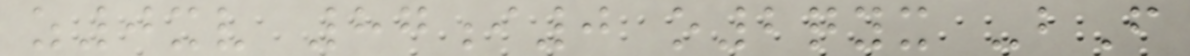z0xv 87i0 o2qyx -bF
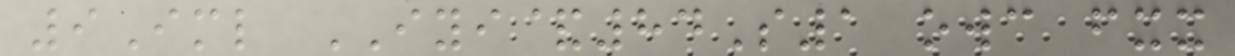9Iml IYI&84S1 owc fxx
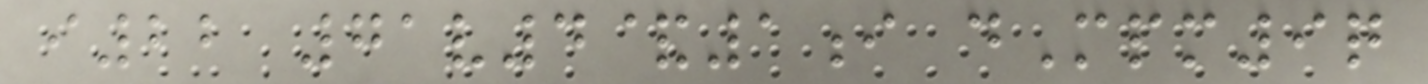i22 71v4&1i dMpm9q
